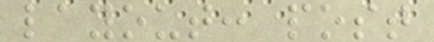layout: post
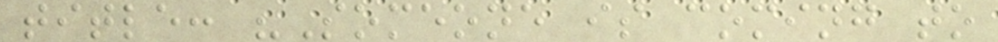title: "Someone is coming to
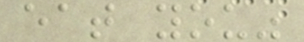eat you"
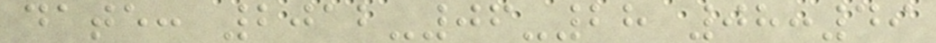date: 2012-06-28 08:49
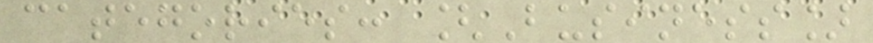categories: [Business]
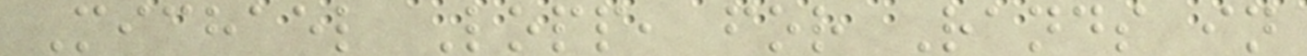Michael Lopp, for Rands in
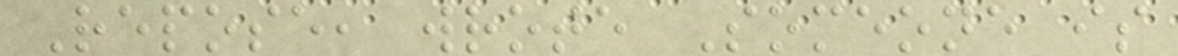Repose, wrote Someone is
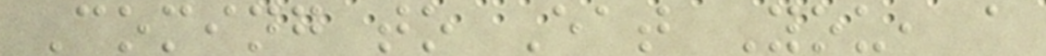Coming to Eat You, a
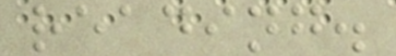reading.
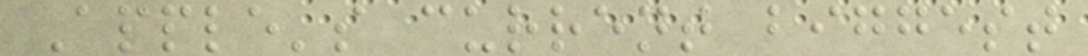Apple's current biggest
